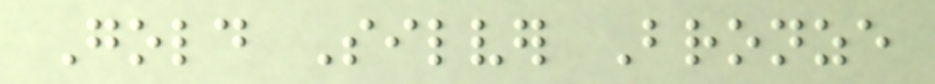Gold Silver Bronze
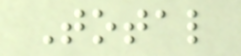Total
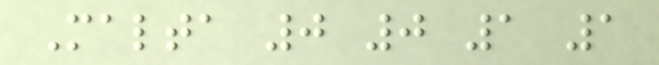Malta 0 0 1 1
